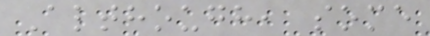Although, some
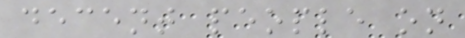decent people on
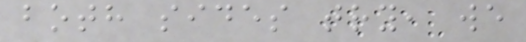both sides try, we
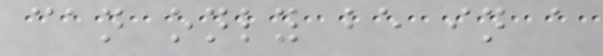can only be in a
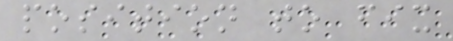position to fix
